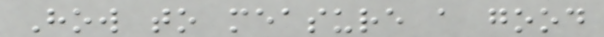How to measure a good
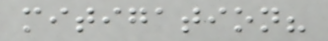mitigation?
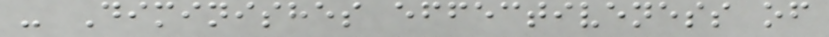- Diminishes effectiveness of
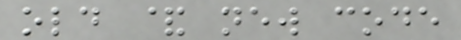old & new code
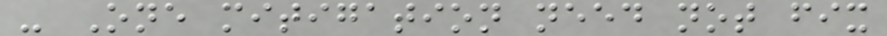- One mitigation need not fix
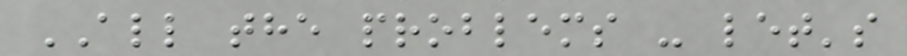ALL the problems - let's
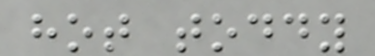hot toddy
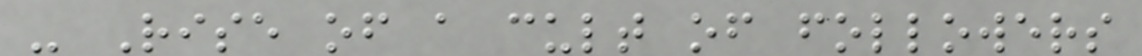- Rise of a cult of followers
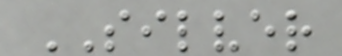SILVER
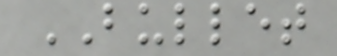BULLET
